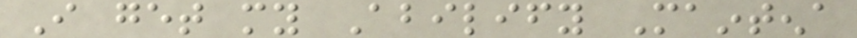I get my Abilify Maintena
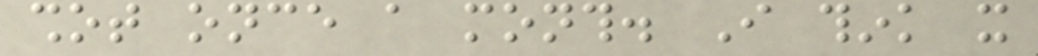shot once a month. I think it
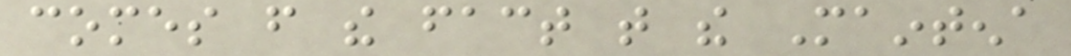comes from the fact that the Maintena
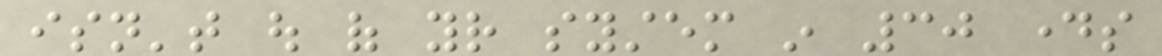isn't out of your system in 30 days
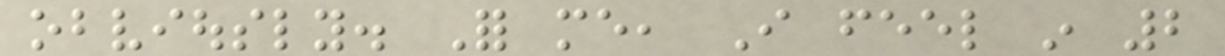obviously. For me, I feel in 2
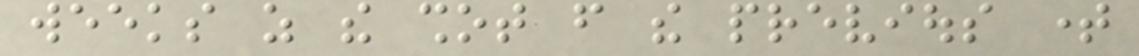weeks as the shot from the previous time
